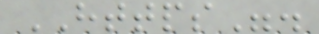HTTPS".
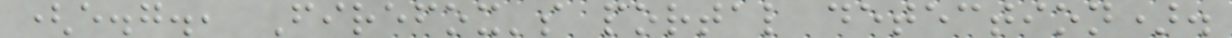(e.g., Firefox's portal detection).
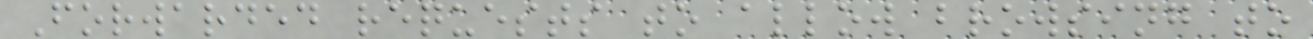Forwarded requests to allow browsing to
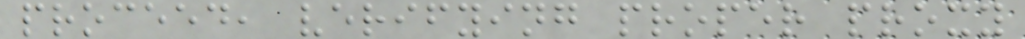proceed, verifying proper proxy
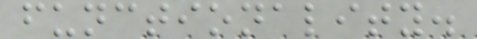functionality.
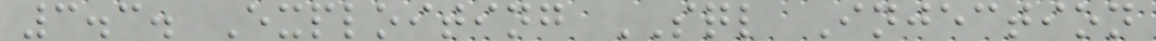3.3. Exploiting SQL Injection
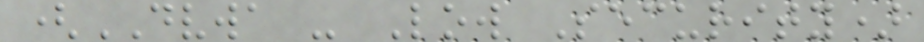(DVWA - Low Security)
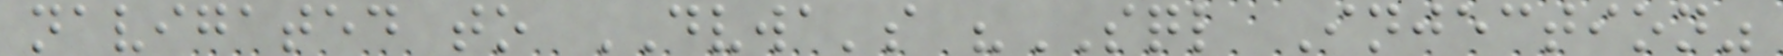navigated to DVWA's "SQL Injection"
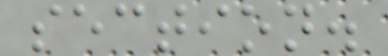section.
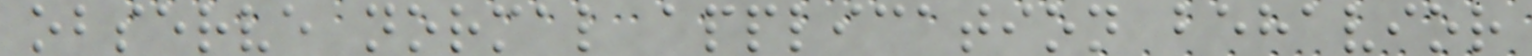observe normal application behavior
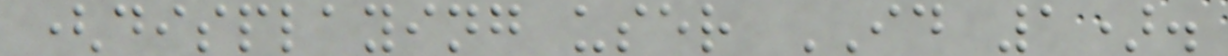(displaying user ID 1).
